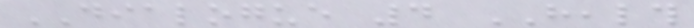DIALOGUE 4 HEALTH
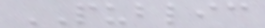PUBLIC
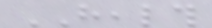HEALTH
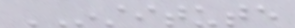INSTITUTE
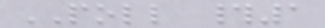POLL #1
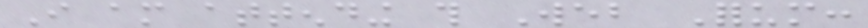I am attending this Web Forum:
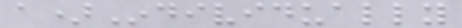a)Individually
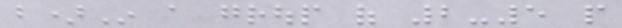b)In a group of 2-5 people
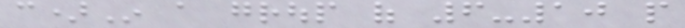c)In a group of 6-10 people
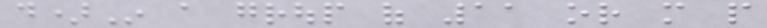d)In a group of 11 or more people
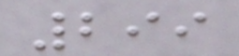299
